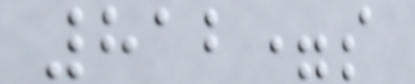812=s
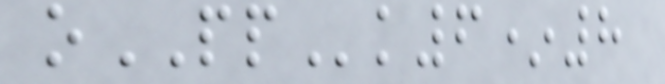oPPk6*8
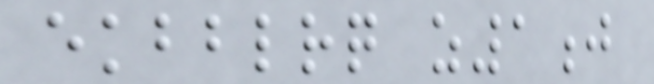ekbblrq z1j
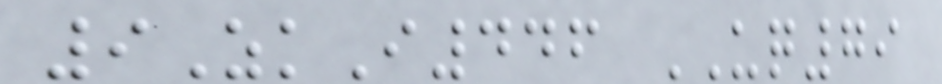9ZkI446 UQ79
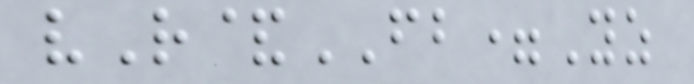vR&FB=Yz
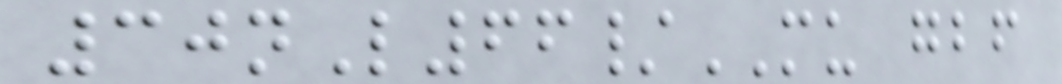30nL66/MU gbf
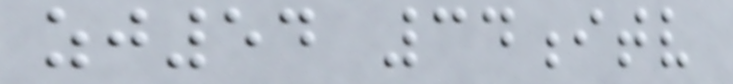zj54 34itv
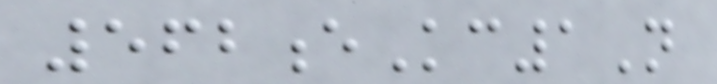562eKc1N
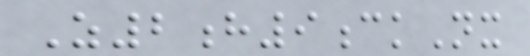Z2h9ckNx
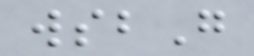wsbG
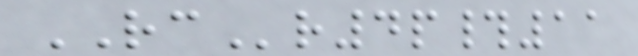RCr4p#11
